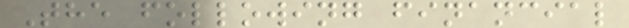The following financial
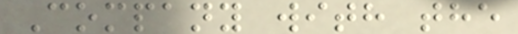Company with the
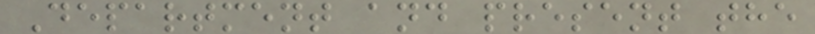Department and present the
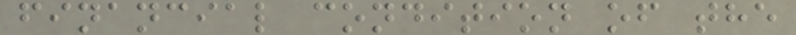financial condition of the
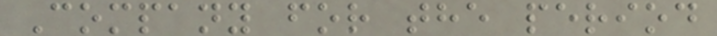Company for the period
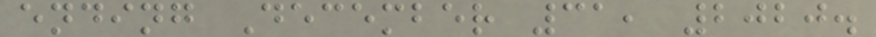ending December 31, 2020.
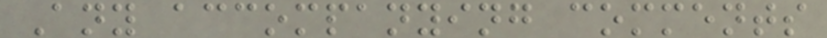Any accompanying comments
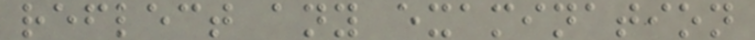reflect any examination
